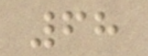68
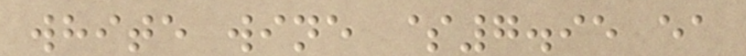white wine $7.95 ea
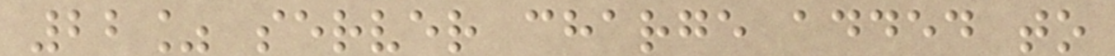22% server charge added to
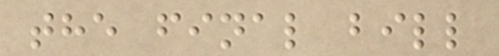the final bill
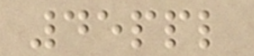45ppl
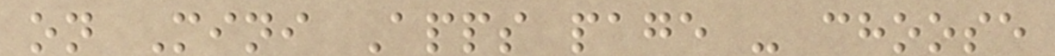on Mini Apps page - choose
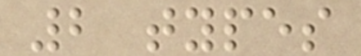2 types
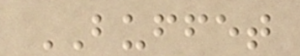BUFFET
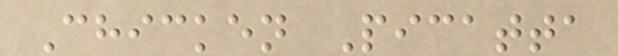Chicken Picatta
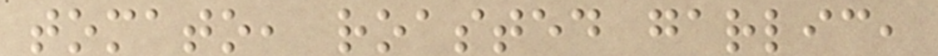tomato, roasted garlic,
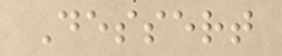Dessert
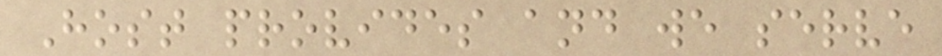Host provides and we serve
